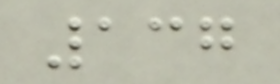137
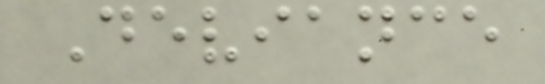Deviance
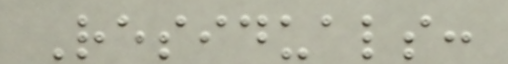Residuals:
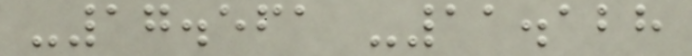-17.561 -11.128
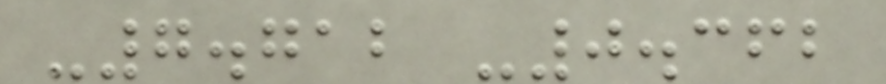-7.712 -0.362
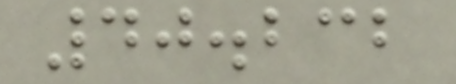40.232
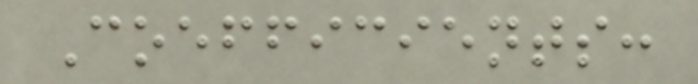Coefficients:
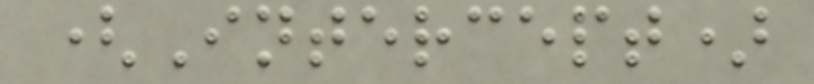(Intercept)
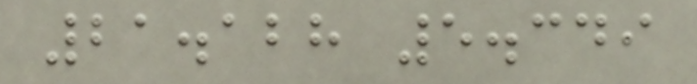21.128 5.349
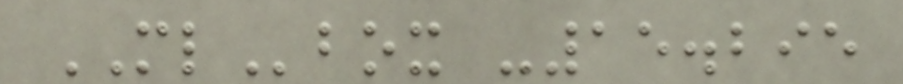MLbox -15.295
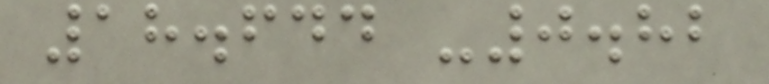18.644 -0.82
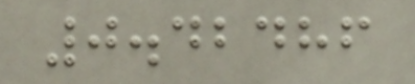0.42486
